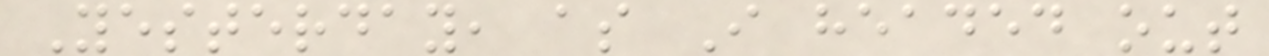Yesterday, as I headed out
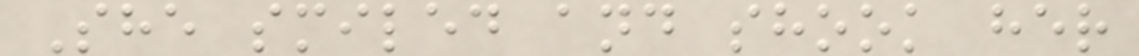She smiled and shook her
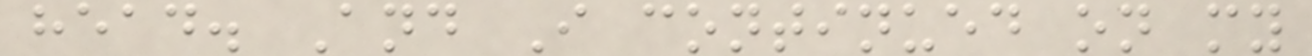head. And I continued on my
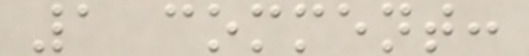1 comment:
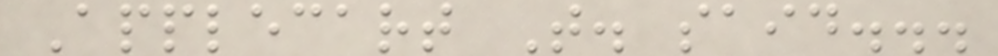Applecart T. said...
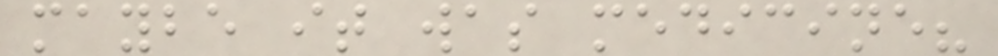maybe it was medicine?
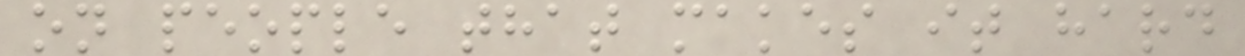on people that makes it hard
